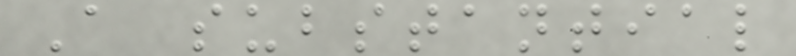A substantial
